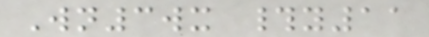Wn3wx #y11
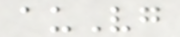auVg
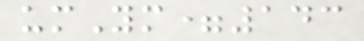umYm=143
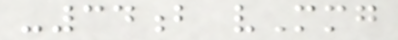-34b vMmg
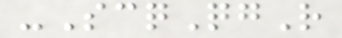-ScqQgR
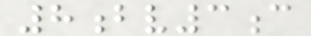8bv3c
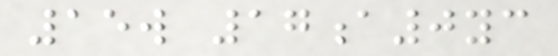15w 17a0yc
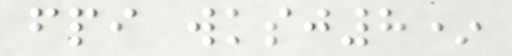fpi wksj8*
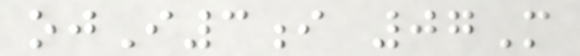ojI3i 07M
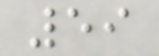59
